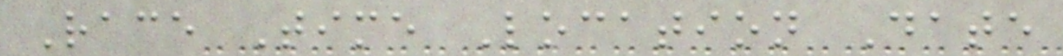Race Time Location Date
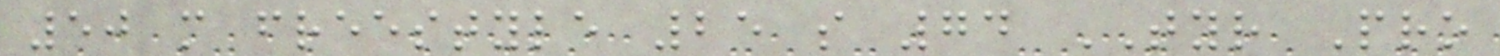50 m freestyle 25 s 74 TYR Pro
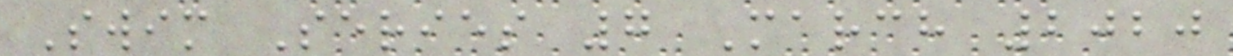Swim Series 7 March 2020
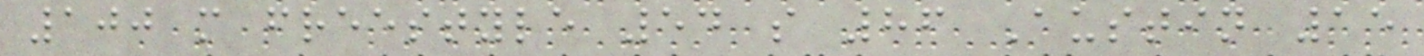100 m freestyle 54 s 86 Austin 15
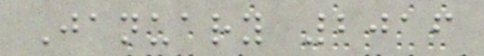January 2016
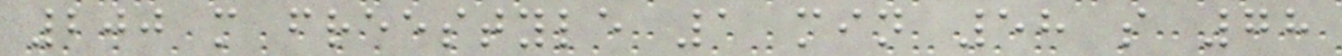200 m freestyle 1 min 58 s 78
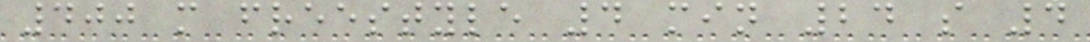400 m freestyle 4 min 24 s 4
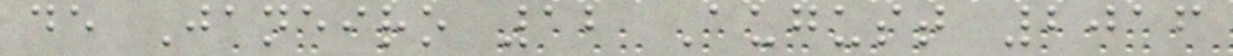de Janeiro 12 August 2016
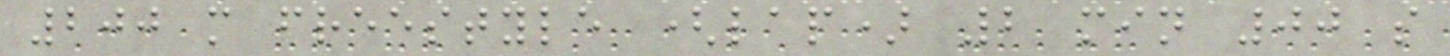200 m freestyle (lap) 2 min 00 s
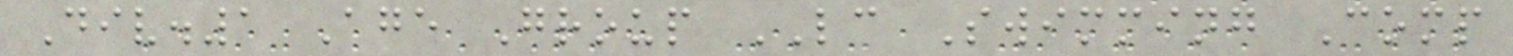Div.1 Age Group LC Swimming Comp
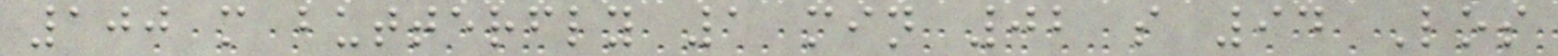100 m butterfly 1 min 02 s 94 Los
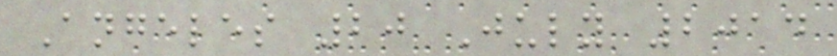Angeles 20 July 2014
